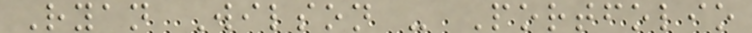Ryan Wilson - Portfolio
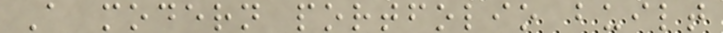A modern portfolio built
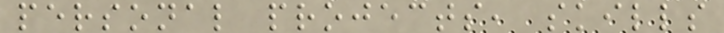personal projects, skills
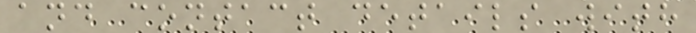and contact details with
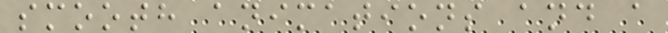smooth animations and a
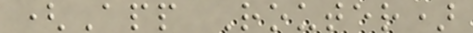(App Router)
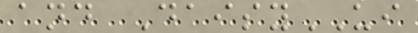and DaisyUI
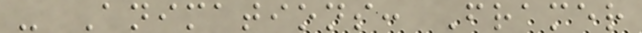- Animations: Framer
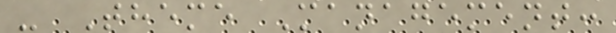- Theme Management:
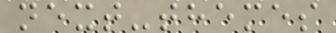next-themes
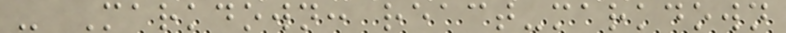- Markdown: react-markdown
